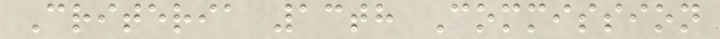Criteria 13th Commission
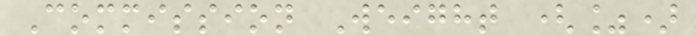Commission Weight (%)
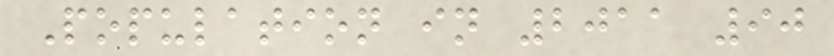Population in 2011 90
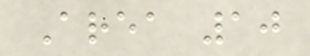Area 10
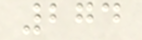274
